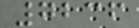7236
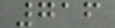716
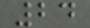24
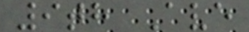9th Ave
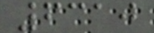6310
